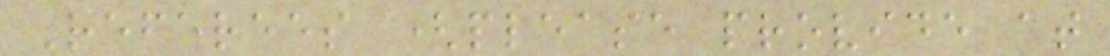Referees (please provide at
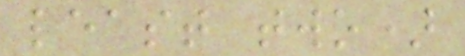least two)
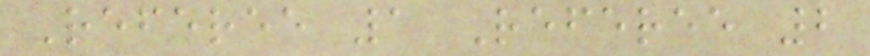Referee 1 Referee 2
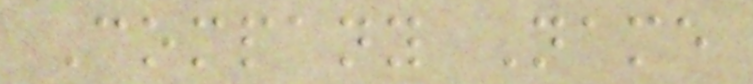Company Name
